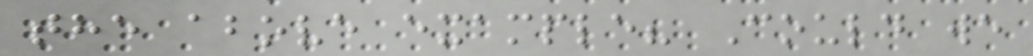the above example? Could we
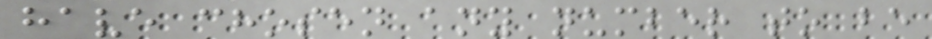have chosen any number to be
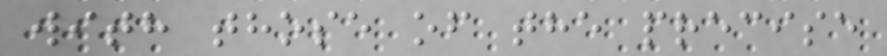with those of the precise
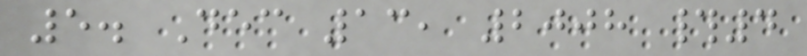5. Dec 13, 2008 #4
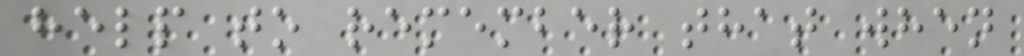help to remember that when
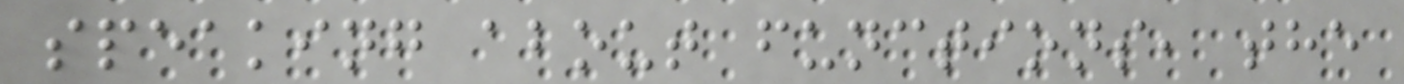speaking about functions, the
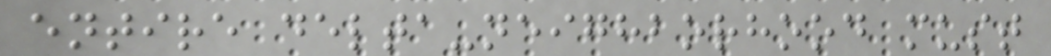entire delta-neighborhood must
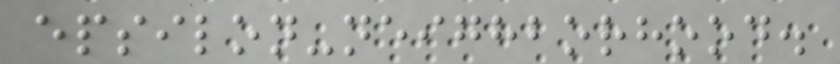epsilon-neighborhood.
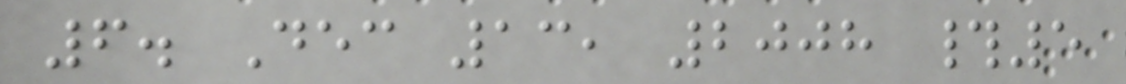6. Dec 13, 2008 #5
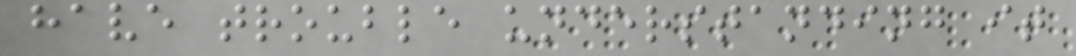have trouble understanding it
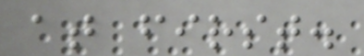at first.
